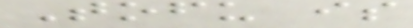Tofu is
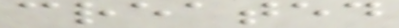created
